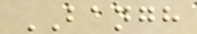BANGH
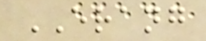ERANG
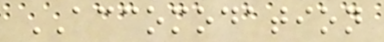ACCOMODATION
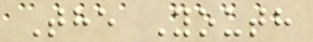The Youth
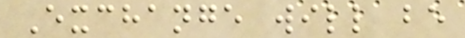Exchange will be
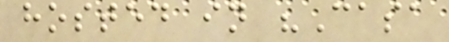hosted in "Casa
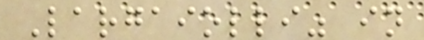Largaiolli" in
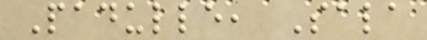Padulle, Sala
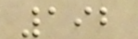192
